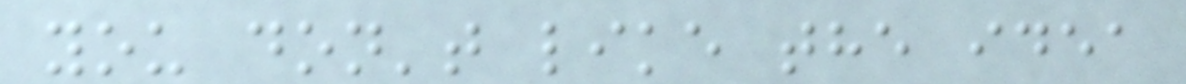you don't like the idea
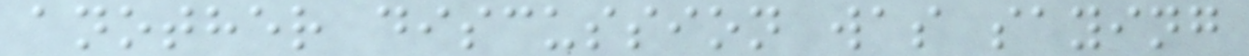another discussion was saying
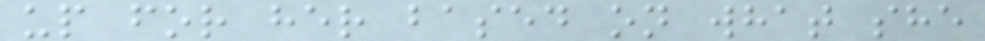up for her based on what she
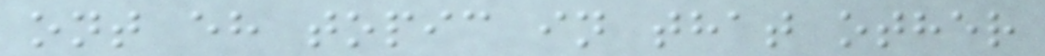ont eh topic in that other
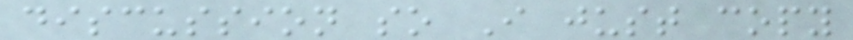discussion so I just copy
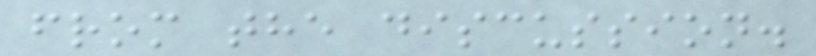from the discussion.
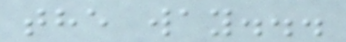the way...
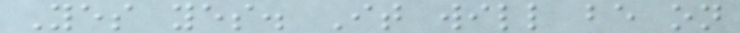Yes yes. It will be on
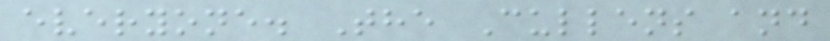everyone. The Cullens and
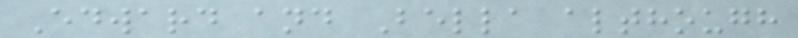Edward and Bella although
